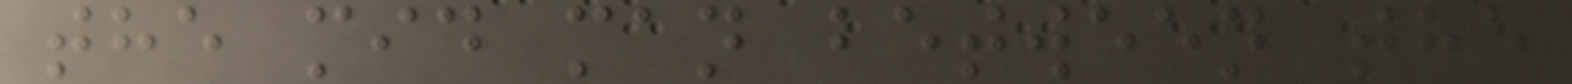the mid man between the
